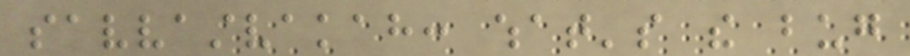savvastvakah: what's the bug
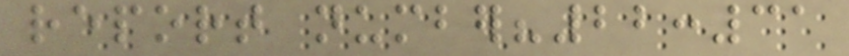report number?22:31
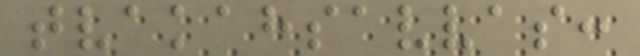tvakahsavvas:
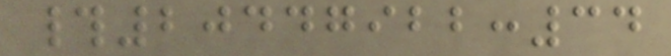#20447922:34
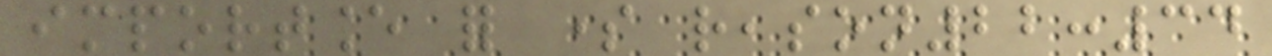importance for some reason22:34
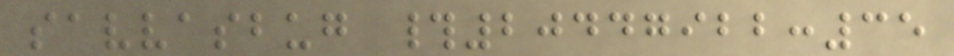savvasbug #20447922:35
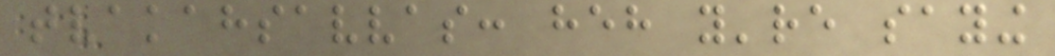tvakahsavvas: heh you're saying
